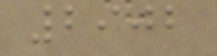2902
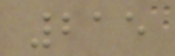215
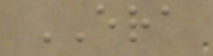ERA
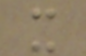x
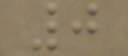0
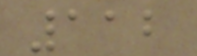112
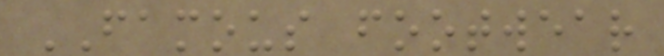FAMOUS footwear
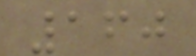160
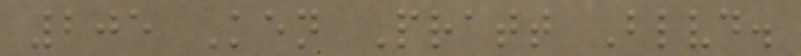205 Ken Pratt Blvd.
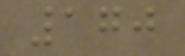170
